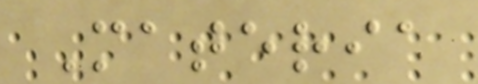Materia
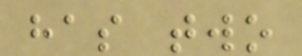has two
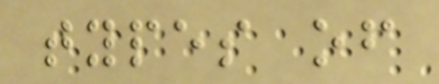types of
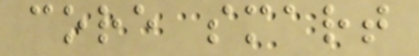core smart
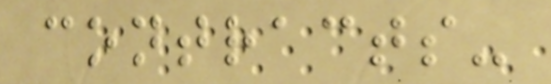contracts-
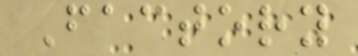Factory
